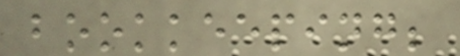bookkeeping;
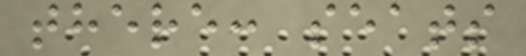there: seats
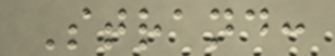Strand:
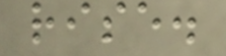rise.
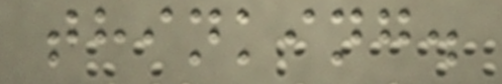thinking.
